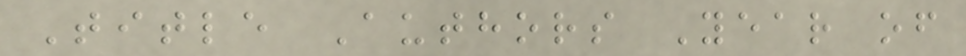Title Authors Year of
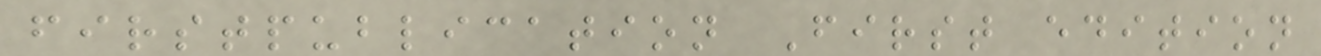firstpublication First edition
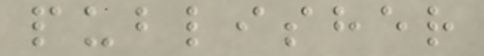publisher
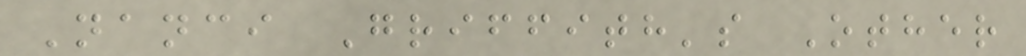Nanci Griffith's Other
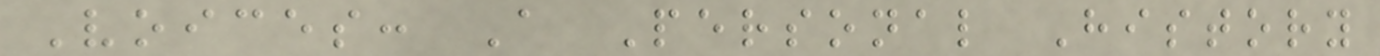Voices: A Personal History
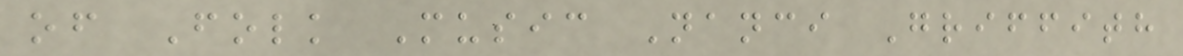of Folk Music Nanci Griffith
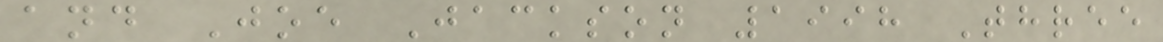and Joe Jackson 1998 Three
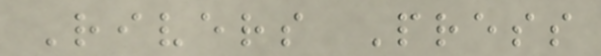Rivers Press
